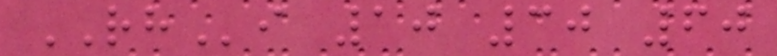RHi 10 30 60
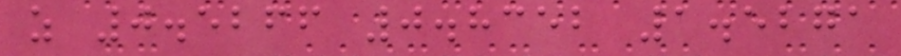z 0.5266 0.8352 1.5271
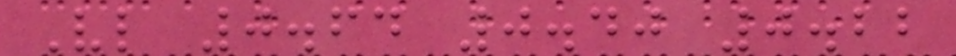Vl 0.64 0.40 0.22
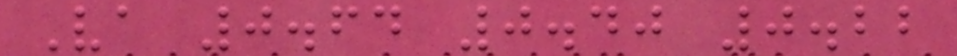Va 0.64 0.40 0.22
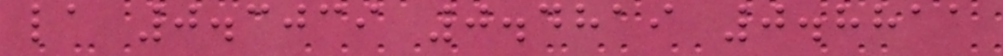la 0.3039 0.4819 0.8811
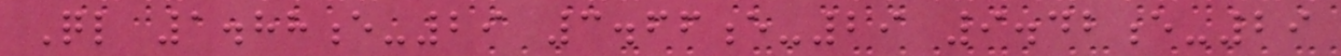Ql 1.88e-29 3.66e-29 9.42e-29
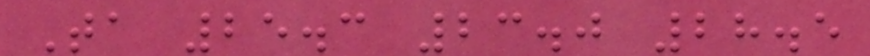Ta 25.3 23.0 28.5
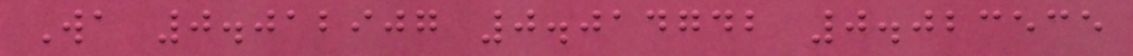Wa 0.012907 0.014742 0.023535
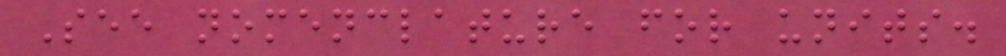See nomenclature for units.
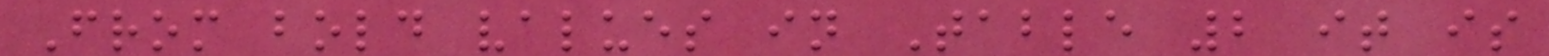From bold values in Table 2 it is
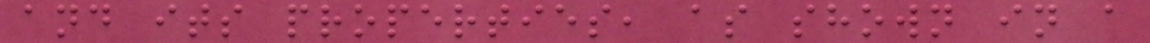and its properties, as shown in a
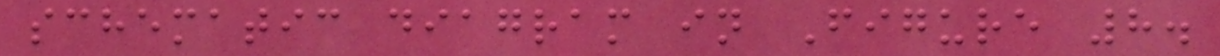schematic diagram in Figure 8.
